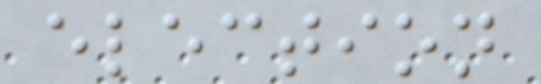election
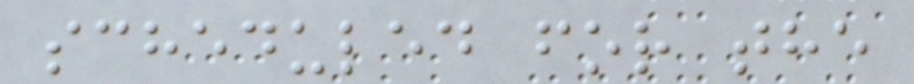scheduled for the
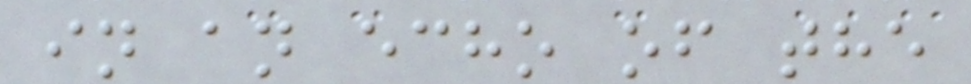in an echo of the
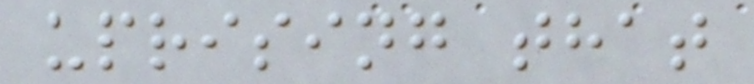uprising that
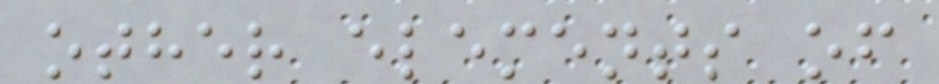other elements of
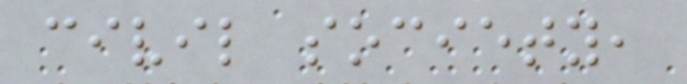civil society,
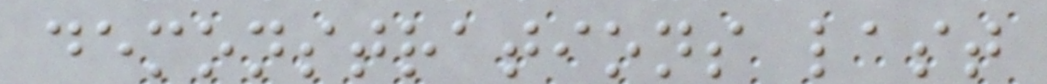demonstrations last
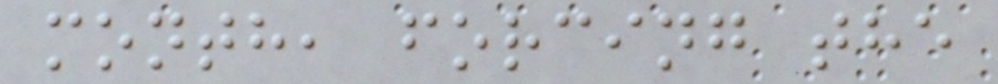month, forcing the
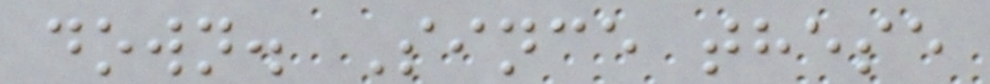down. Since these
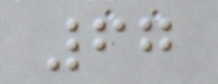67
